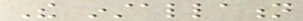The installation
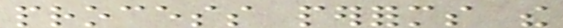process performs the
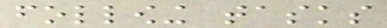following tasks
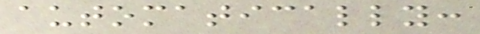automatically:
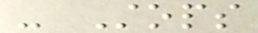- Stops
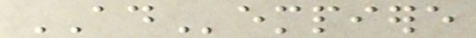ADempiere
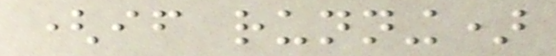(if running)
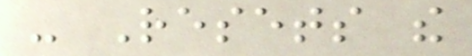- Resets the
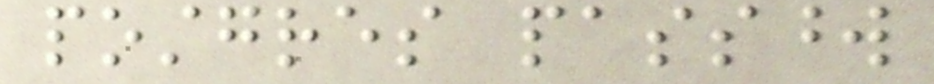postgres password
